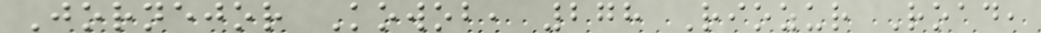Jornejor Kowob, 278 Riozur Road,
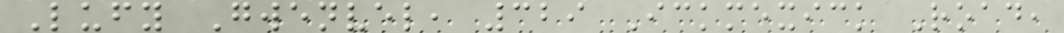Lufy Gwenvel, 329 Ickmexick Road,
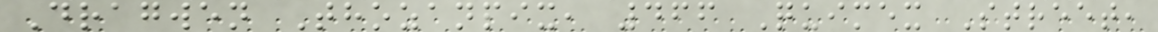Dragwen Thozanpix, 466 Quimex Street,
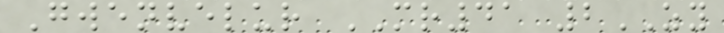Gwenvelur MR41 2ZY
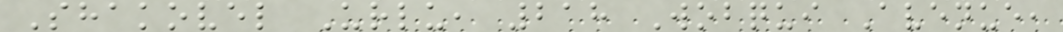Shakovel Urlu, 218 Wobqui Avenue,
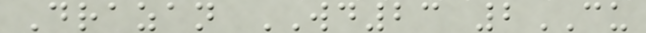Drazan WD23 2CU
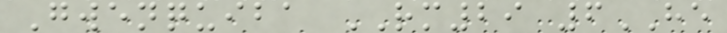Gwenquiba RM29 6HE
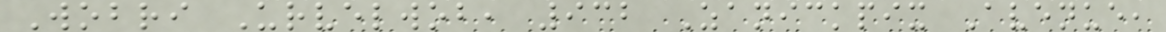Wobri Urvelwob, 932 Zanickpix Avenue,
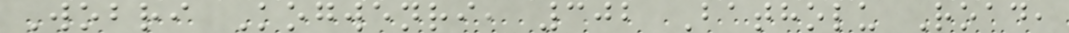Wobri Kogwenri, 302 Batholu Road,
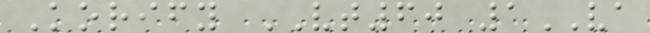Korify VT60 1VA
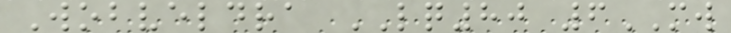Wobveldra LQ80 6MW
